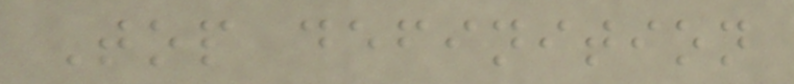Top definition
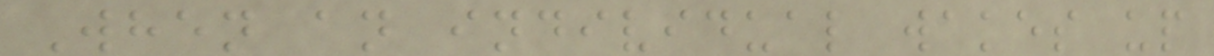When an individual wakes up
